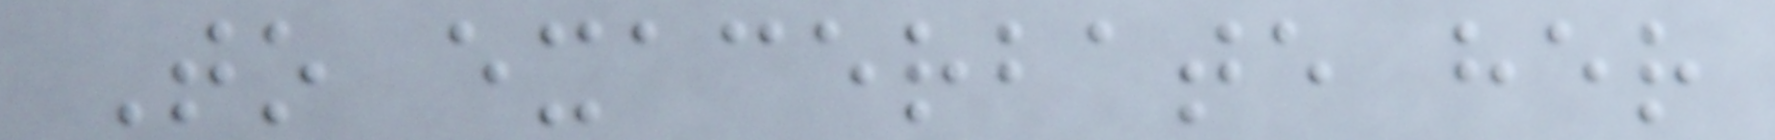To exacerbate her
